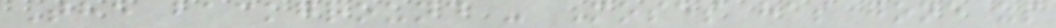The background - Moses has gone up
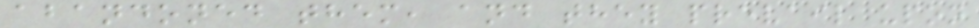abandoned them, and they prevail upon
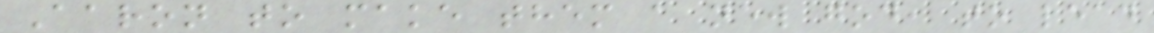Aaron to make them a new god, to lead
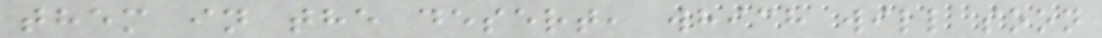them in the desert, which will soon
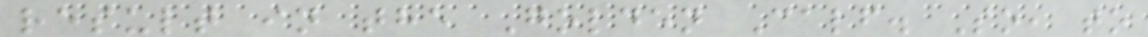result in the Golden Calf. So, to
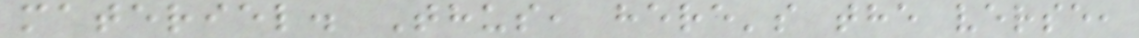materiel. Thus, here's the verse,
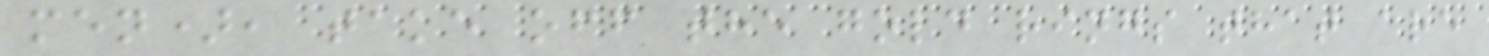men), take off the gold rings that are
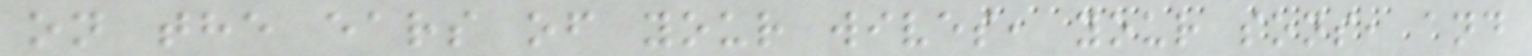on the ears of your wives, your sons, and
